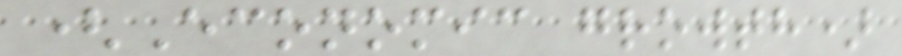(Economic growth)
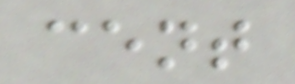cent
